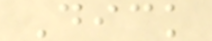Dick
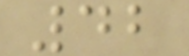42
